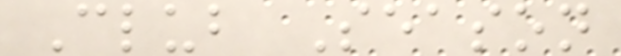Club Season
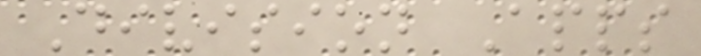Division Apps
